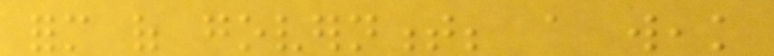form of government; a weak
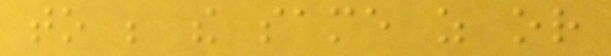to be the same as or
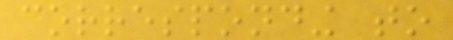corresponding to
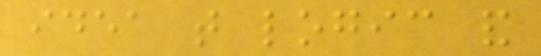idea that logic and
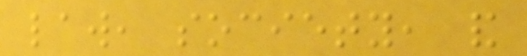law, society, and
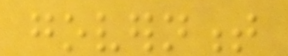government
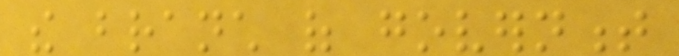the branch of government
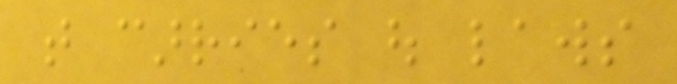that carries out laws
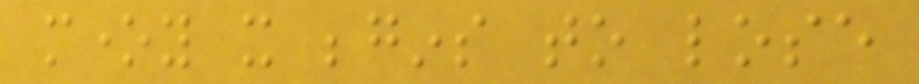money it begins to lose
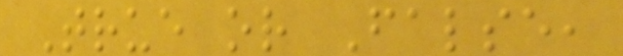True or False,
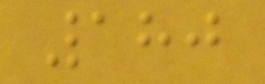180
